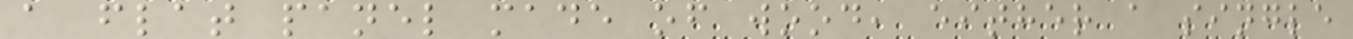a flat panel made of wood, either a single
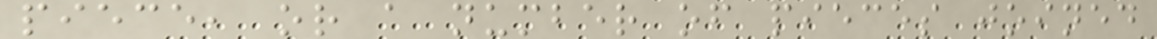piece, or a number of pieces joined
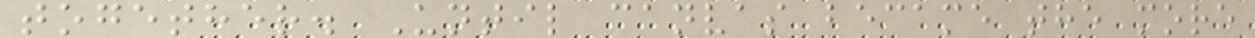together. Until canvas became the more
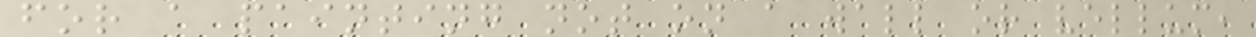for a painting not on a wall or vellum,
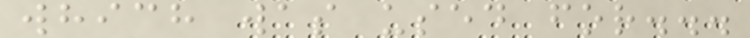which was used for...
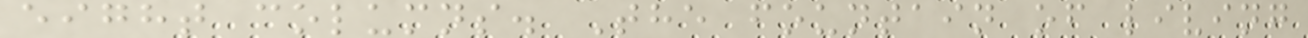eight columns. The fountain of living
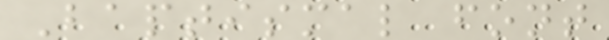Baptismal font
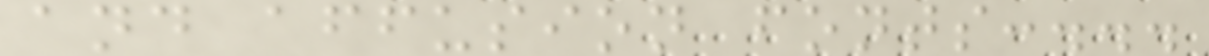and affusion fonts:...
